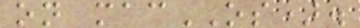on macOS).
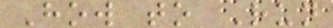How to Run
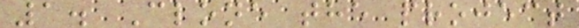1. Clone the project
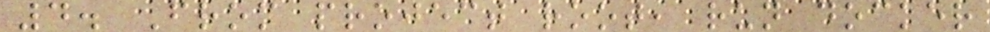4. From project root, run docker
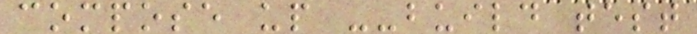compose up --build test
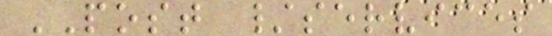POST /services
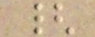{
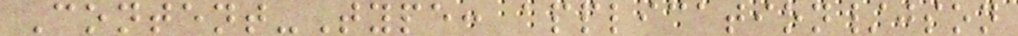Content-Type: application/json
